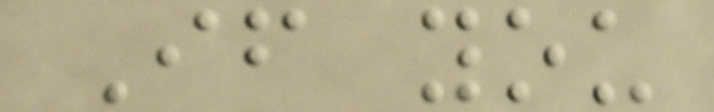If you
